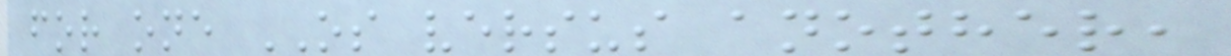for one OS versus another,
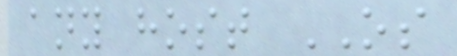any host OS
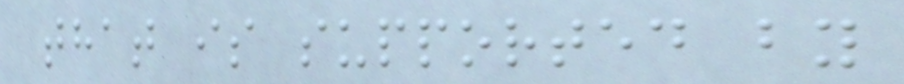that is supported by
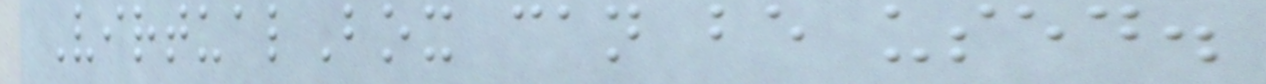VirtualBox can be used.
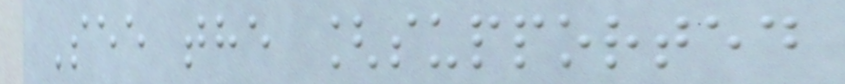See the [supported
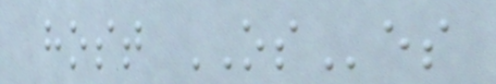host OSes
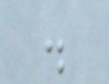.
